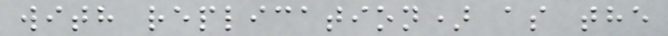with replication) as the
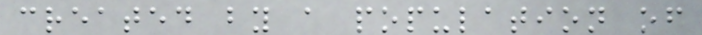created by a population of
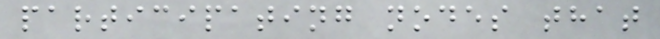participating nodes that
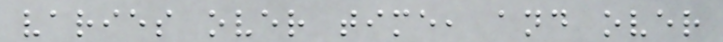varies over time, and over
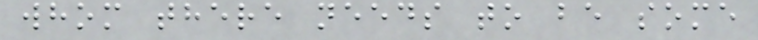whom there needs to be some
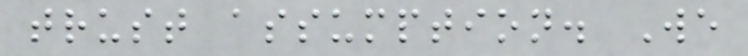trust assumption. We
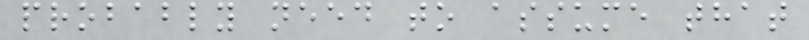probably need to assume that
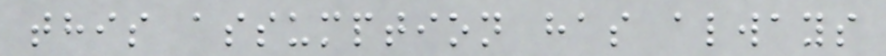this assumption has always
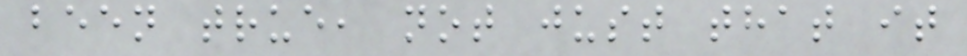been true, not just that it
